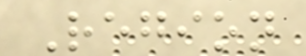Region
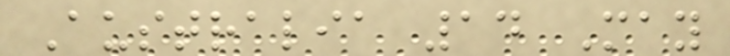Australia 14 May
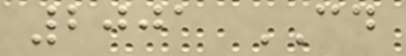2001 CD
